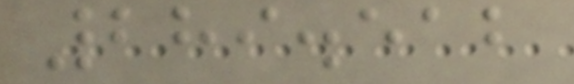289.512
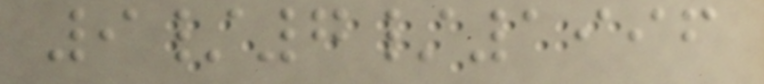9/7/1996
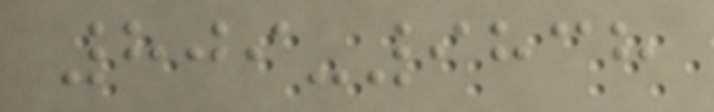809-9838
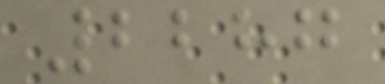2287
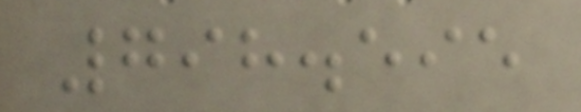798.595
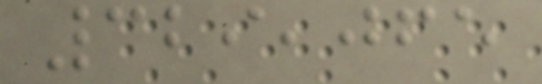329,065
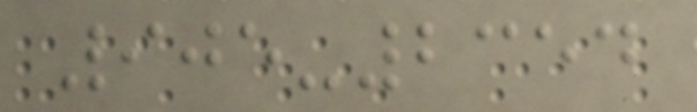905-2354
